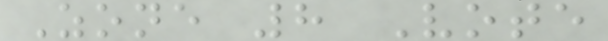Zone 8 Vote
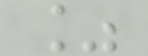%
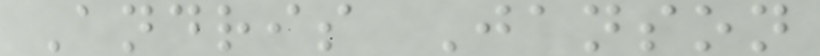Andris Janson
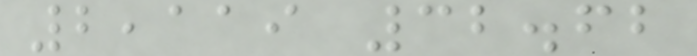2,119 32.62
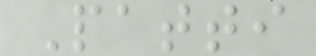Patti
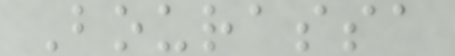Bourassa
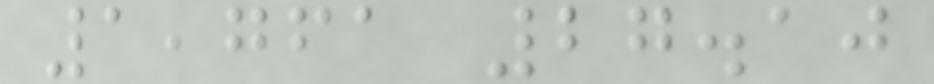1,761 27.10
